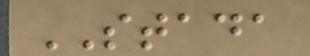STADA
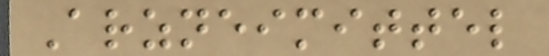Arzneimittel
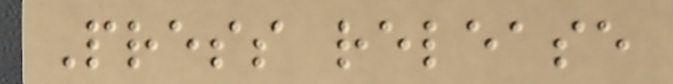Press release
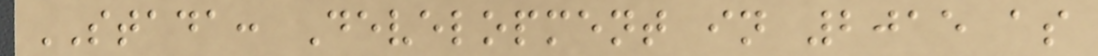STADA: Development in 2015 as
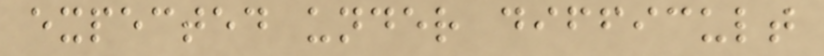expected under difficult
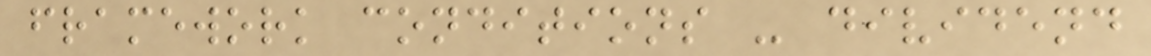framework conditions - dividend
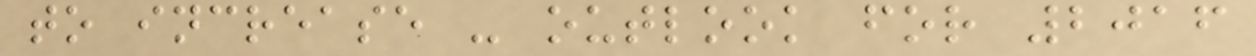to increase - outlook for 2016
